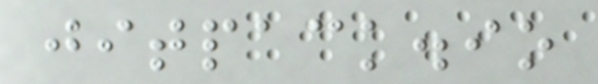jitpack.io
